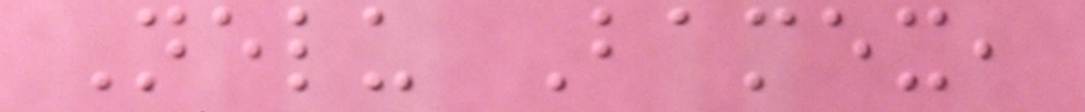Nelu Bamex,
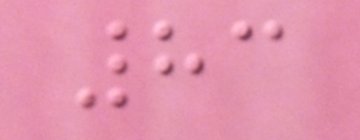83
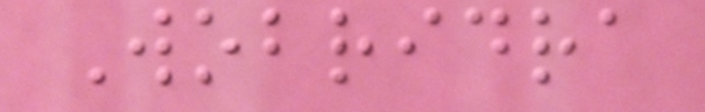Wobridra
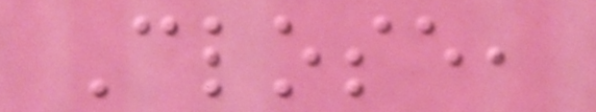Close,
